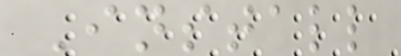Install
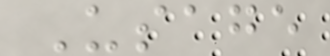Usage
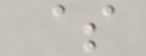$
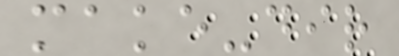make-dir
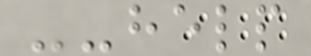--help
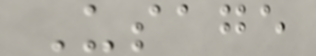Usage
